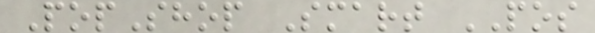PopShop Smart POS
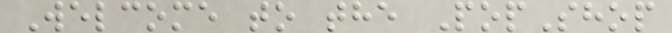Welcome to the PopShop
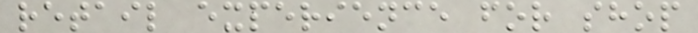retail experience for shop
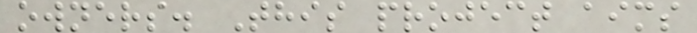owners. This project aims
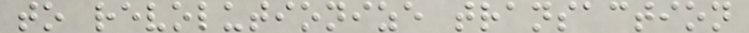to revolutionize transaction
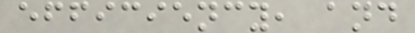efficiency, and
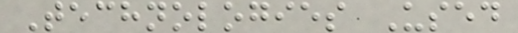Technologies Used
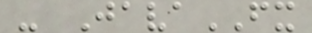- JavaFX
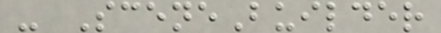- SceneBuilder
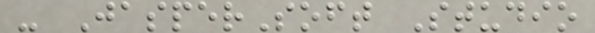- JasperSoft Studio
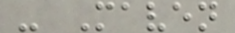- Maven
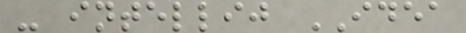- intellij IDEA
